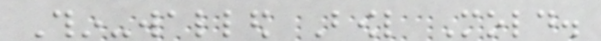Thin-walled Bowl Mold.
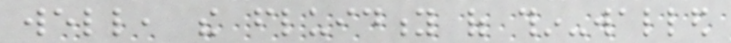well, the fluidity of thin-walled
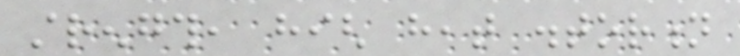strength, high heat distortion
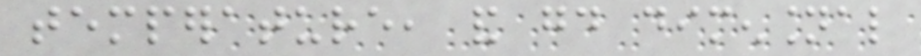temperature, and good dimensional
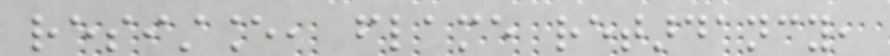resistance, flame retardancy,
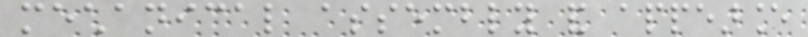mechanical assembly and appearance
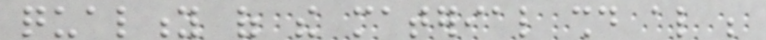quality of the material should also be
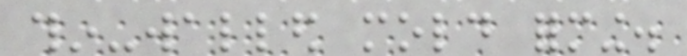thin-walled mold forming.
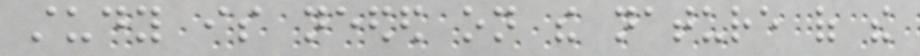study is needed on the nature of the
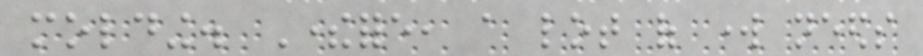molding. Therefore, a lot of work needs
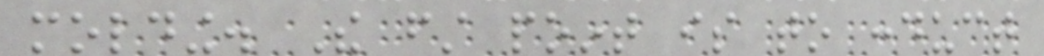molding. The first point is to conduct
